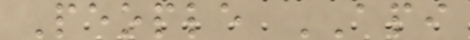People API
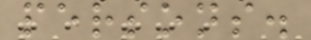persons.
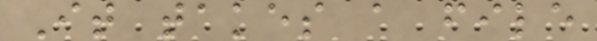It takes a file
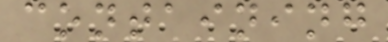containing
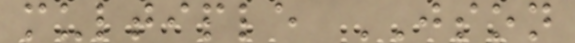multiple JSON
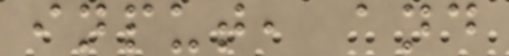input, and
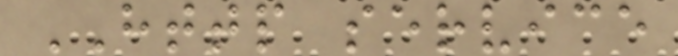HTTP service
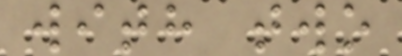with two
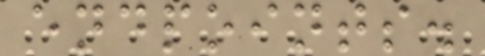endpoints.
